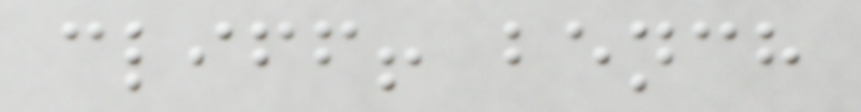cliff! bench
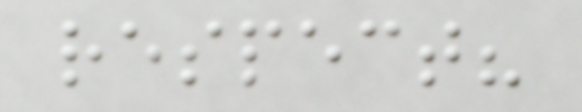respect?
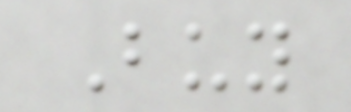Buy
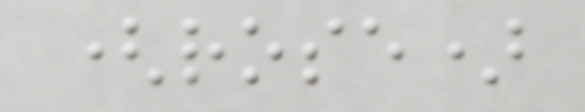(rose)
